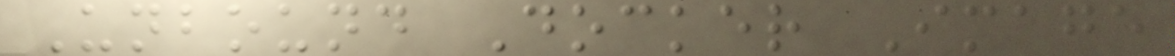Unbound Docker Image
